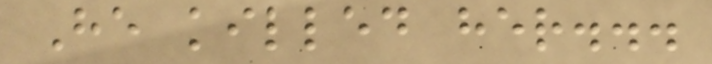He killed her...
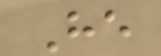He
